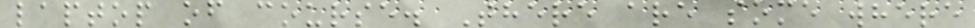laptop of course. There are some where
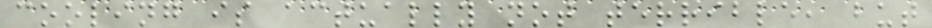cooling is actually not terrible, but
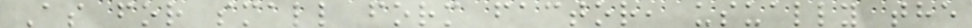As for small form factor, usually the
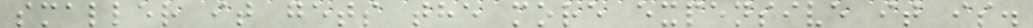smaller it gets the more expensive it is.
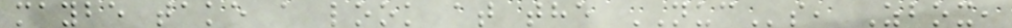maybe take a look at the NUCs, Zbox,
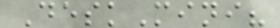DeskMini?
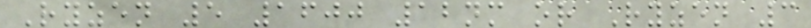Ryzen 5 1600 12nm or Ryzen 3
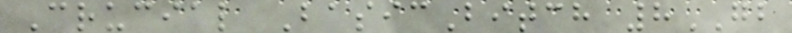Crucial BasicBitch 8GB
